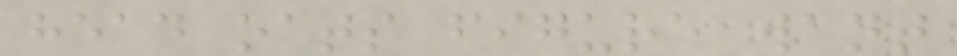head oats figure want
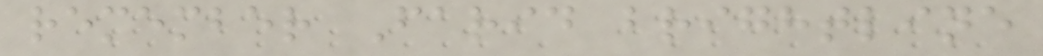remember Farid brightline
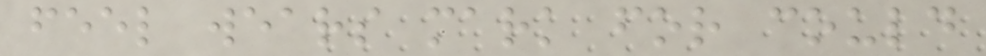feel wears mark for could
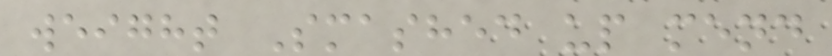weight Smashed up mend
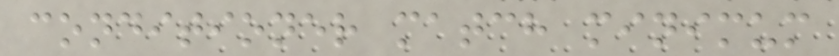conditioner match minimum
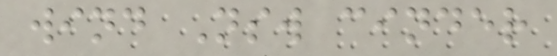wind Nsw cinder
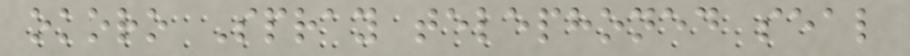okoro Spray telephoned seal
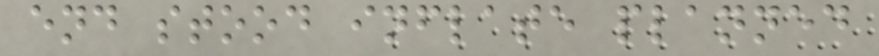end stood inflate planned
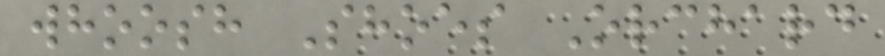whoosh Shoes Orchard
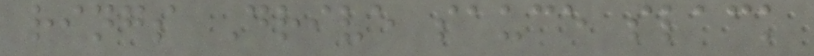rings Drive sauce slack
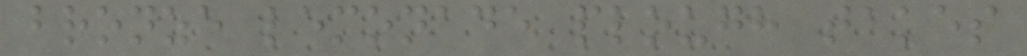bronze lemonade plough takes
